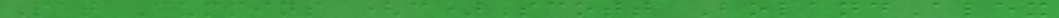Pat Cummins (c)Scott BolandAlex
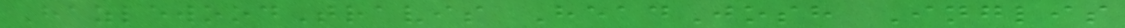HazlewoodTravis HeadJosh Inglis
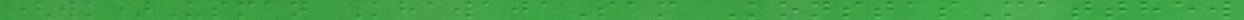(wk)Usman KhawajaSam KonstasMatthew
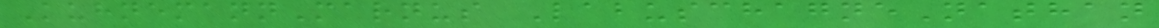KuhnemannMarnus LabuschagneNathan
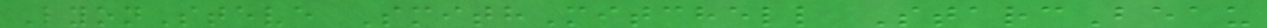LyonSteve SmithMitchell StarcBeau
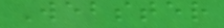Webster
